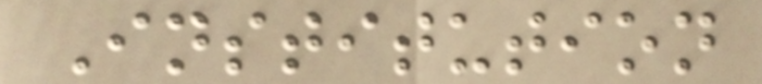Institution
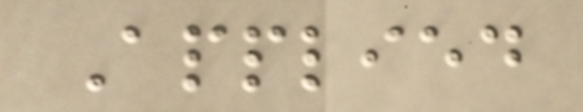Applied
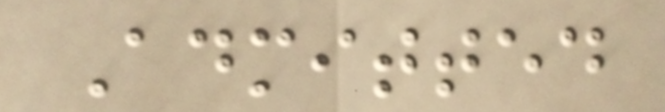Admitted
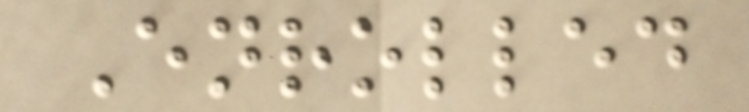Enrolled
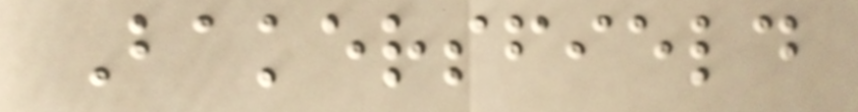Bakersfield
